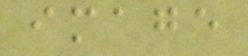image
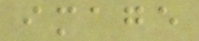image
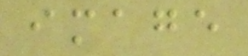image
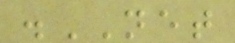.NET
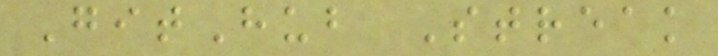GitHub Streak
